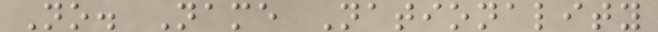No. Name Nationality
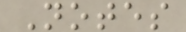Notes
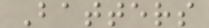Batters
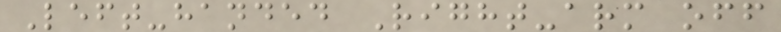Left-handed Right-arm off
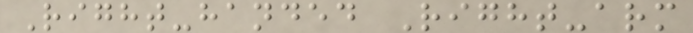Right-handed Right-arm
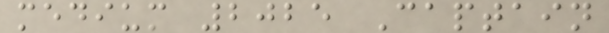medium 2025 Captain
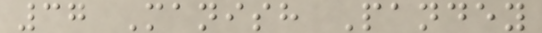37 Manish Pandey
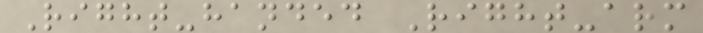Right-handed Right-arm
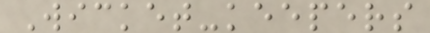Wicket-keepers
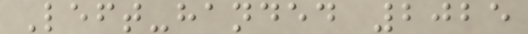Left-handed 2025
